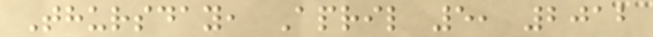Thursday, April 5, 2012
